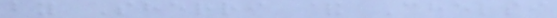by Sherri & Chelsi
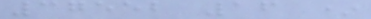37552 16 *
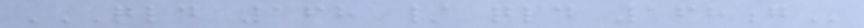QLD 168 / QLD 168G
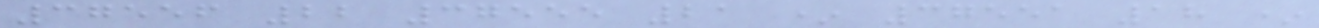37556 22 37555 21 * 37551 18 *
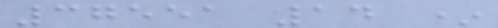37551 14 *
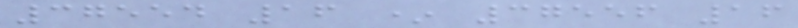37554 16 * 37556 16
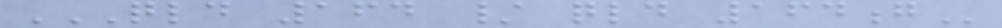QLD 164 / QLD 164G
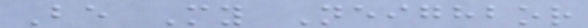Be My Neighbor
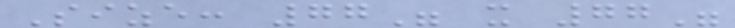Size: 77" x 77"
